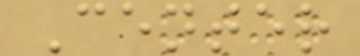Center
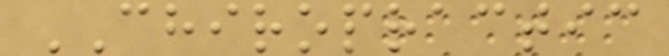CHIROPRACTIC
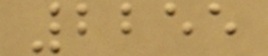2255
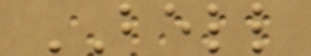BELL
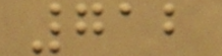712
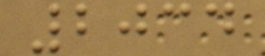2034
